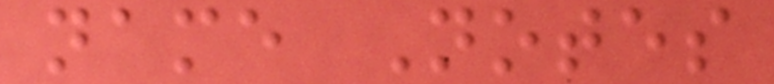name Notes
